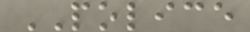POLICE
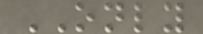ONLY
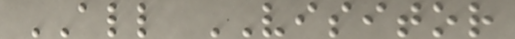ALL VISITOR
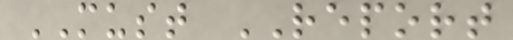MUST REPORT
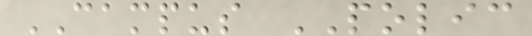CAMPUS POLIC
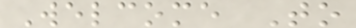Welcome To
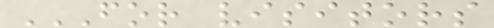FOR VISITORS
